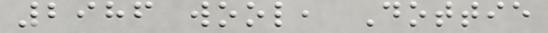2986 wool, Dottie
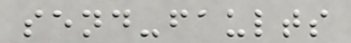send-faults
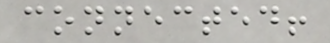connected!
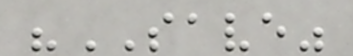"SAVE"
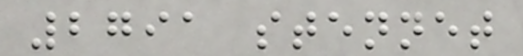2791 stennet
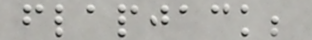flapjack;
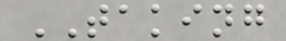TAKING
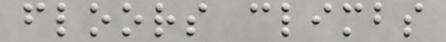floors climbs
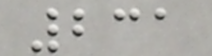231
